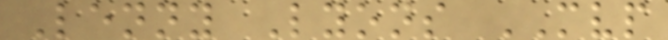Lenny Lyons MVP
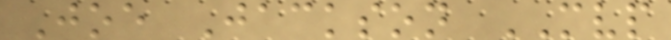Joe Jackson MVP
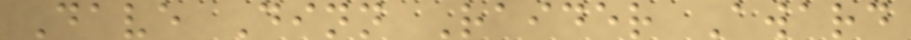Dave Dinn Raider Award
